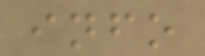info
